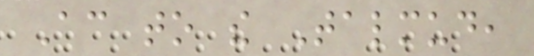According to the Talmud,
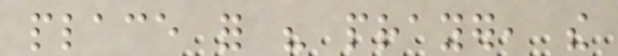place for his prayer, the
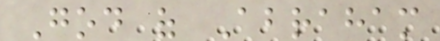God of Abraham
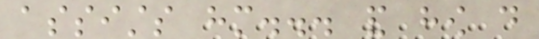assists him... and how do
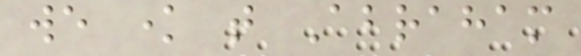we know that Abraham
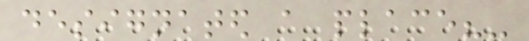designated a place?-
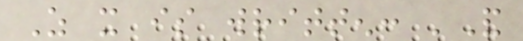As it is written: 'And
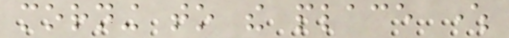morning to the place where
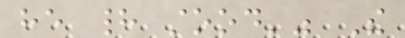he had stood'" The
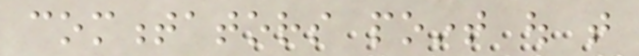commentators point out that
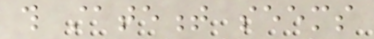this statement seems
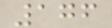176
